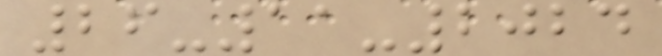26-11-2024
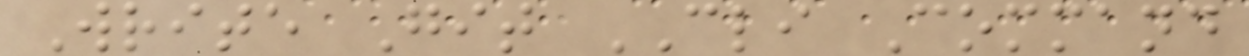Write Git CLI Command
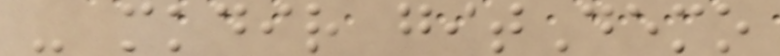- mkdir gitDemo
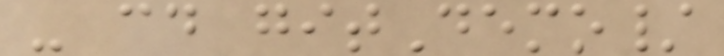- cd gitDemo/
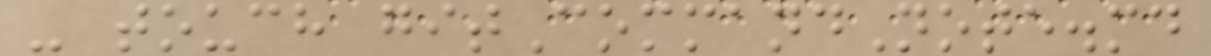- touch gitCommandNote.md
